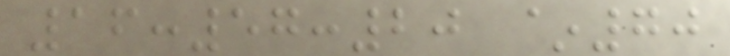16:57:20 ~70
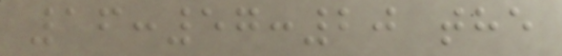16:57:20 the
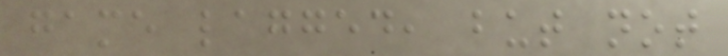game lagged, but not
